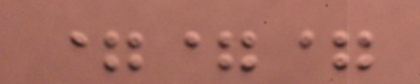===
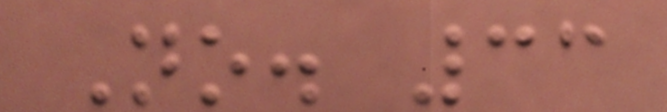No. 33
